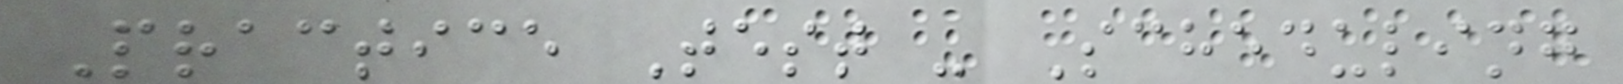Practice Test - Scheduling
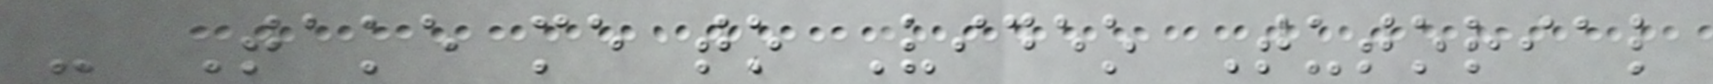- Take me to Video Tutorial
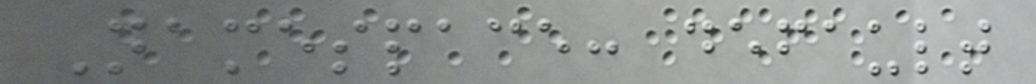Namespace: default
